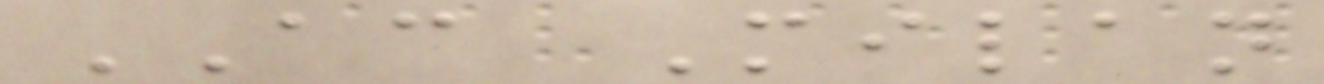AC Milan
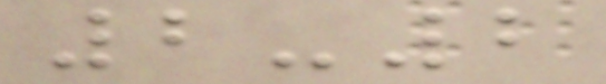2-2
